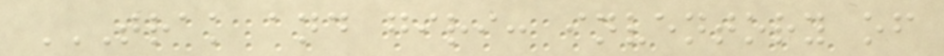TRAK AND GIRI: INVENTORY OF
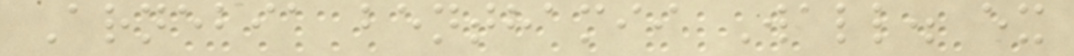Arnebia benthamii Wall. ex
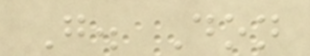G. Don
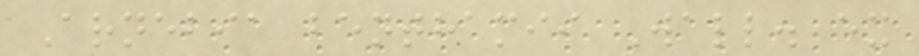Arnebia benthamii Wall. ex
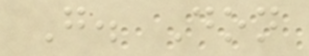G. Don
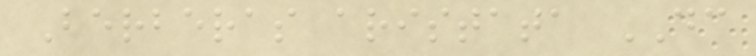Berberas aristata DC
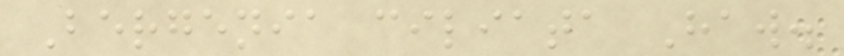Bergenia ciliata Haw.
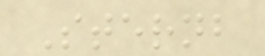Sternb
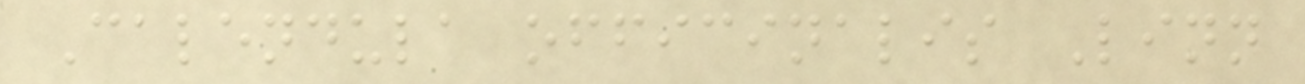Calendula officinalis Linn
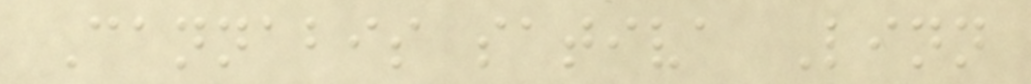Cannabis sativa Linn
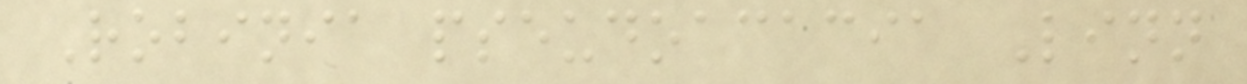Robinia pseudoacacia Linn
